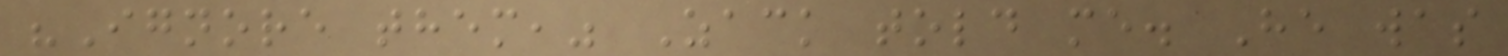"Ignore them," Zack told me. He was
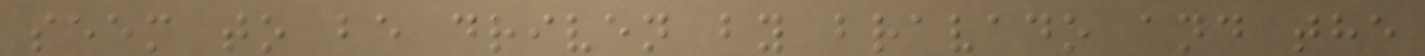seem to be driven by bravado and the
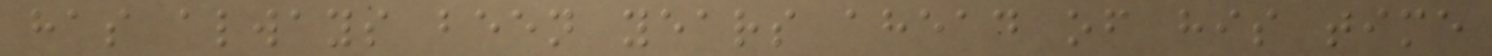has always been years ahead of his time
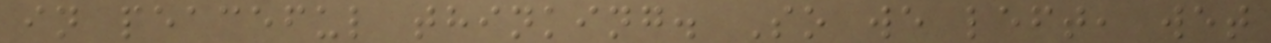in peaceful thinking. So we left, wet
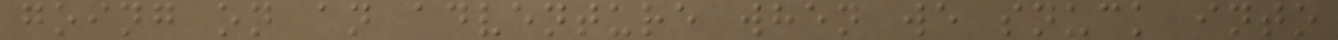going on an adventure when we snuck into
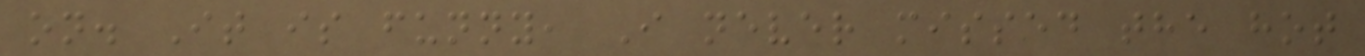on. It is funny, I never missed the hot
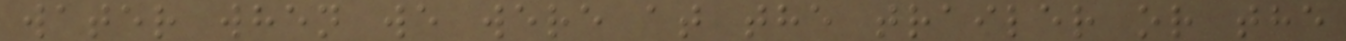water when we were at the trailer or the
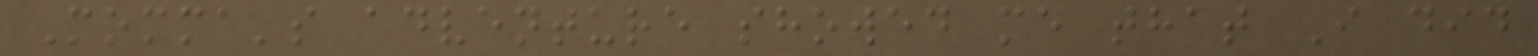Momma's adventure showed me that I did
